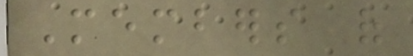Members of
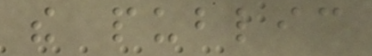the public
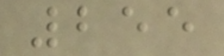255
